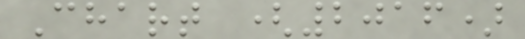Chart (2016)
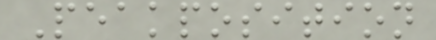Peakposition
